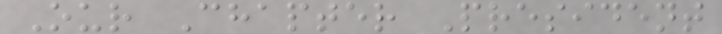Our Chapter President
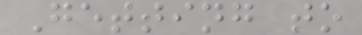Getting to
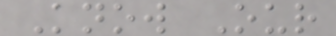Know Our
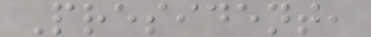President,
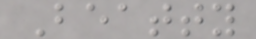Beatty
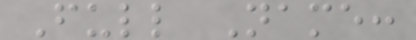Full Name:
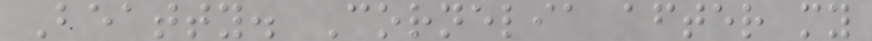Beatty. Cornelia after my
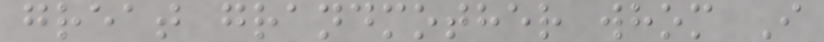great grandmother whom I
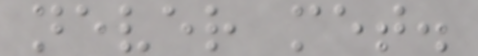never met.
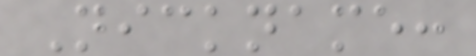Nickname:
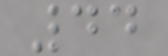44
